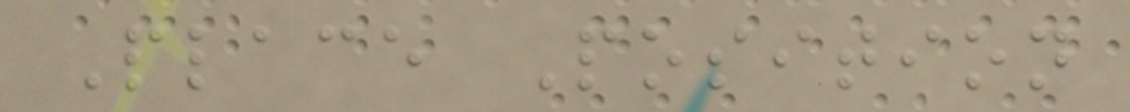Place Position
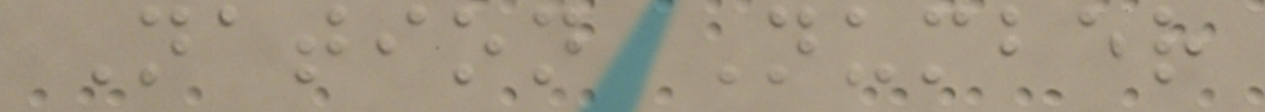Nation Number
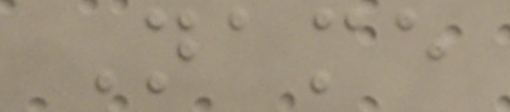Name
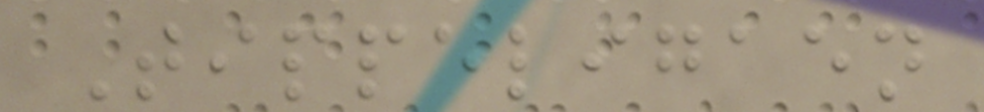Tippeligaen
